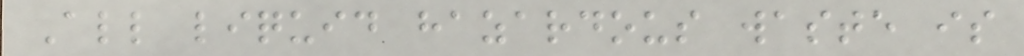All liquid hazardous waste is
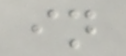in
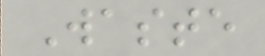Waste
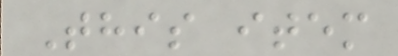This item
